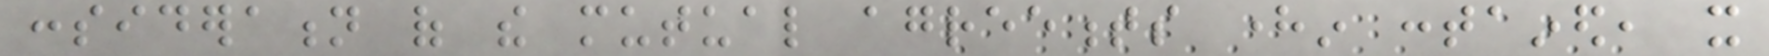consideration of the mutual agreements herein contained, it
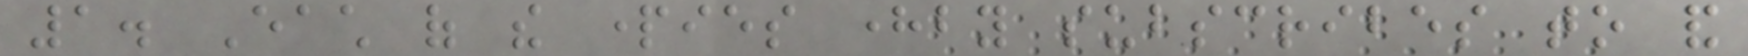1. Each of the parties hereby subscribes to and
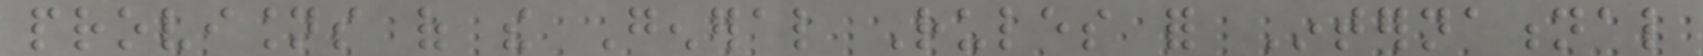provisions of the General Rules for International
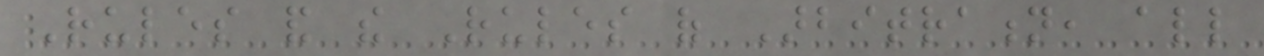Rules and the Rules of Arbitration, all
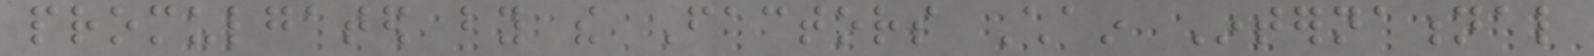promulgated by the Factors Chain International
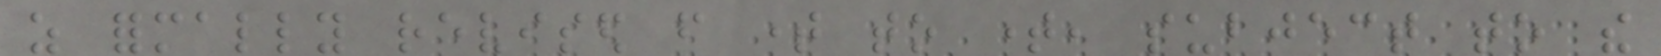as formally revised from time to time, subject to the
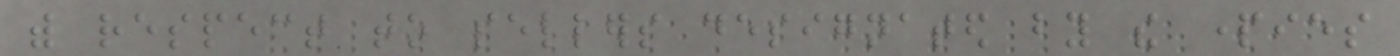with respect to sellers designated by the parties
